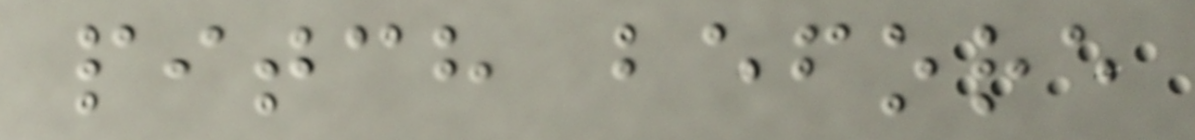pitch before
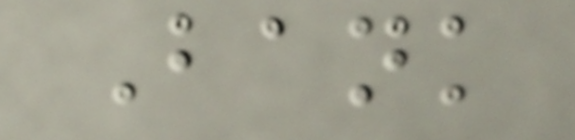Bank
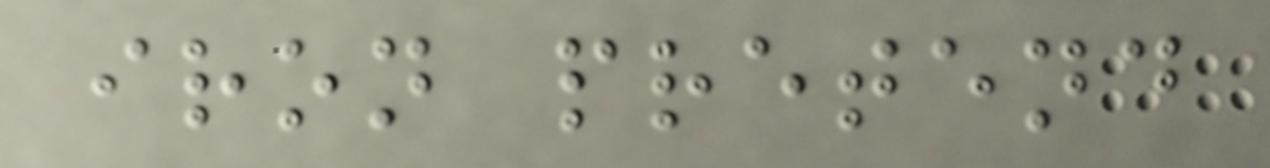iron pretend
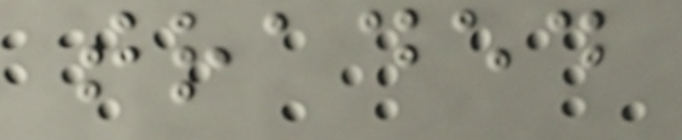traded
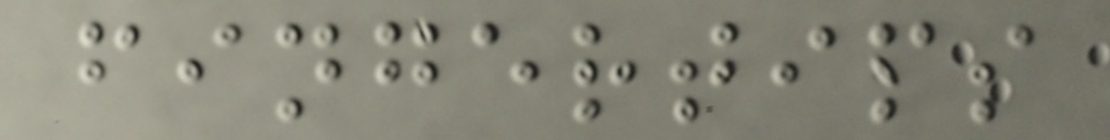fingertips
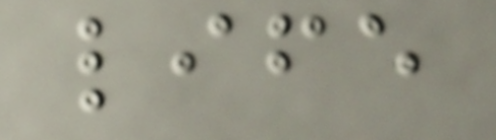life
